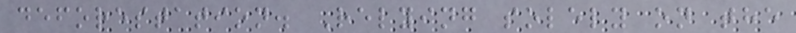deforestation. Relying solely on the
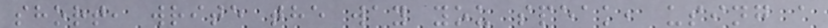short, write the way you speak, using a
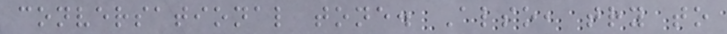conversational tone. Also, try to
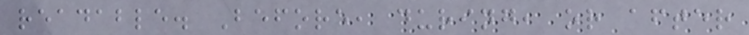readable. Before, during, or after
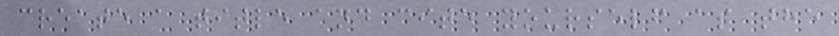create a title and cite yourself as the
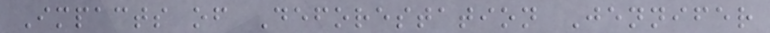Impacts of Deforestation Jennifer
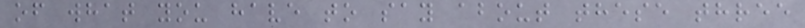of what you have to say about these three
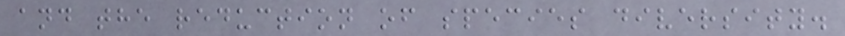and the reduction of species diversity.
